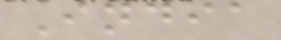India
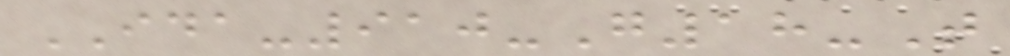IDA-910-G18-T
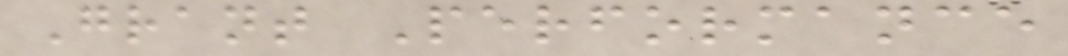Grant Performance
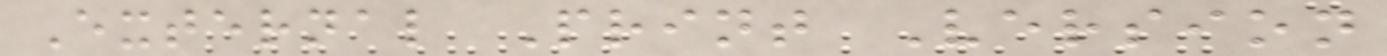External Print Version
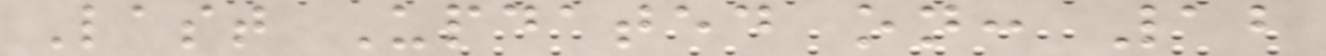Last Updated on: 12
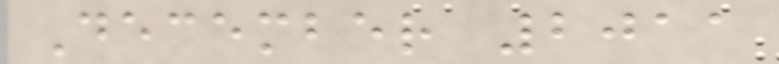December 2011
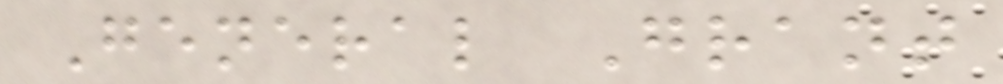General Grant
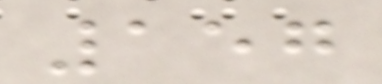157
